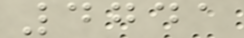4741
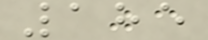185
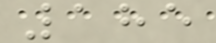185
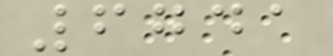6741
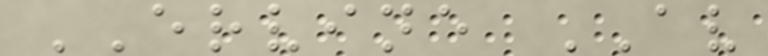ERVINE AV
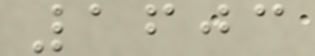1603
